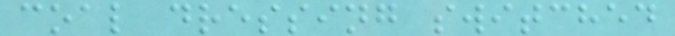coal dressing switched
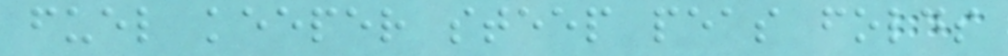fuel keeper steep peas folds
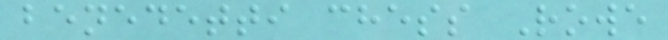benedetti chess Rowe
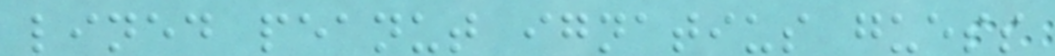lined peanut ignatius guess
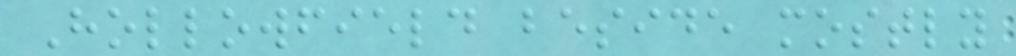Hollowfield beside mostly
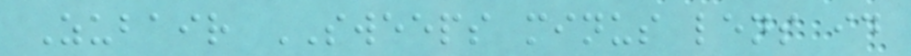Zubair SWEEPS minus lens id
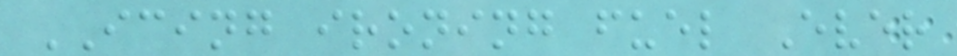ICING ironing fuel Ever
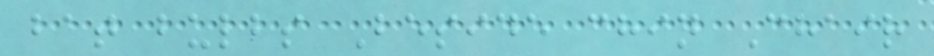bat bulbs Beside chin Chair
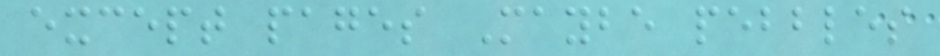except pages Maybe pebbles
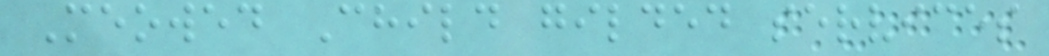Meowed Child gilded services
